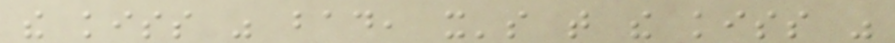the kiss was bad, it's that the kiss was
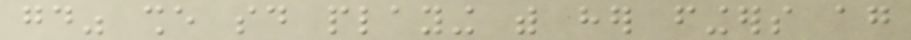good" she said playing with her fingers again
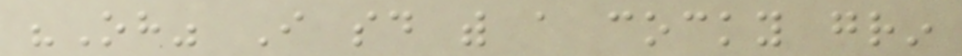"Oh" I said with a cocky grin
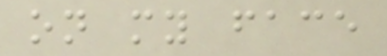on my face
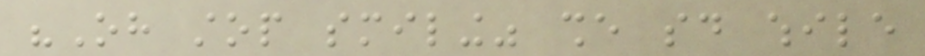"Oh stop smiling" she said while
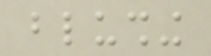blushing
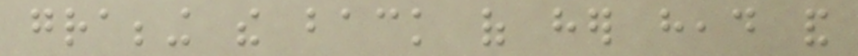grabbing the back of her head and
